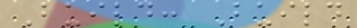Build: Build
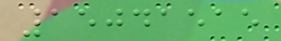15041515
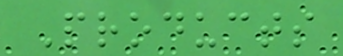Products
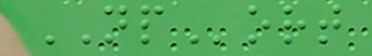NPort
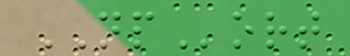NPort
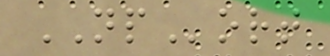NPort
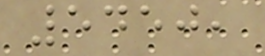5450,
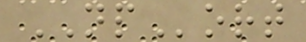NPort
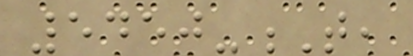5450-T,
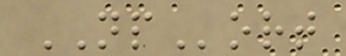NPort
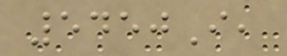5450I,
